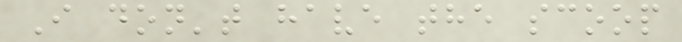I don't have the scoop
